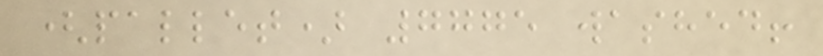(pallet) 7775 washed!
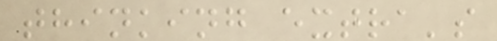thinking extra's
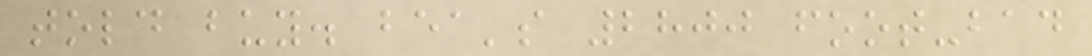told buy. bea's 2800 foot-bad
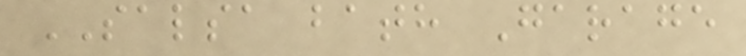SALSA bath Garage
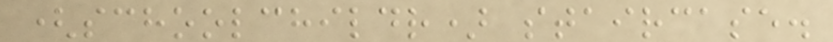(schoolchildr) staircase.
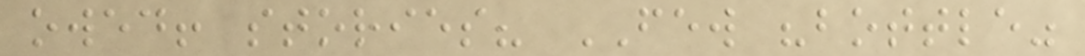owed! stories? FEW "bottle"
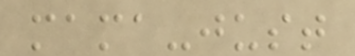mama-just
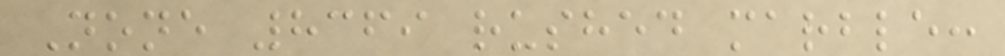None 8369 rushed marble:
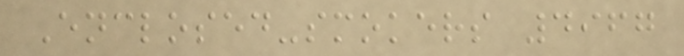Enclosed-smokers 4967
